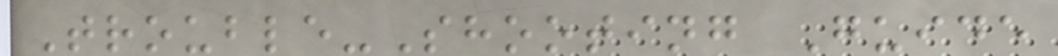Trouble-Shooting Guide
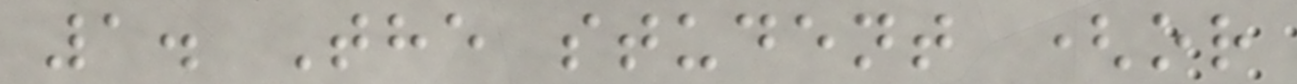1. The student (or
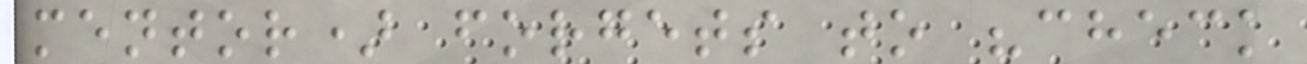mentor) forgets to "check
